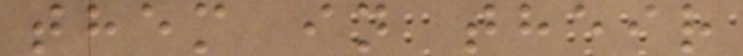them in their
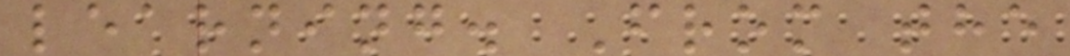learning. From the
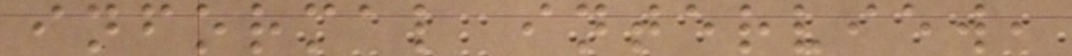informal interview,
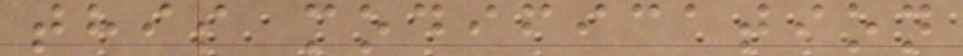this modification
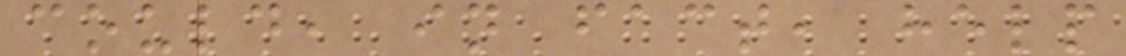could, in fact, help
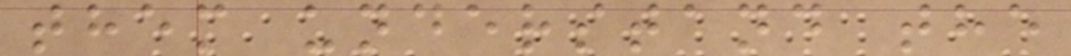them understand the
